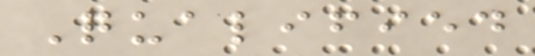Qualified
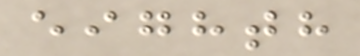eighth
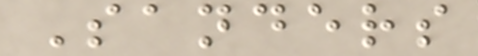Sanders
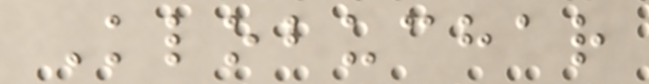Klobuchar
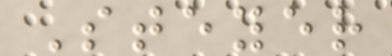Steyer
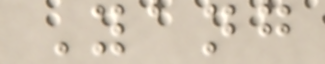Yang
